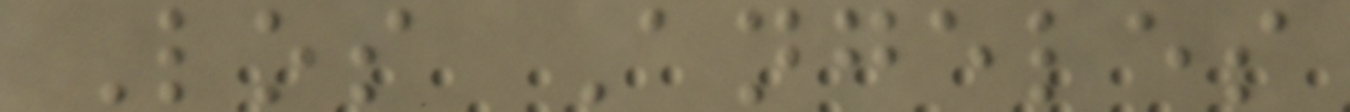Los Angeles
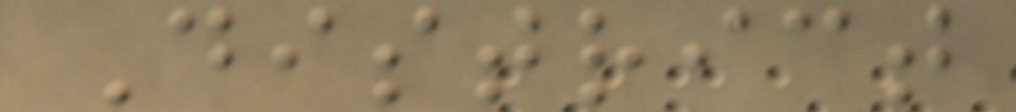District
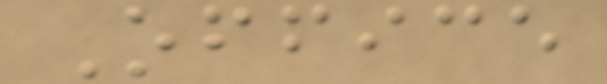Office
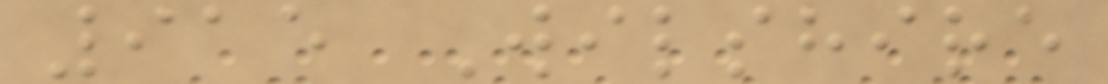915 Wilshire
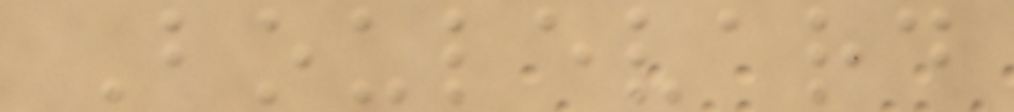Boulevard
